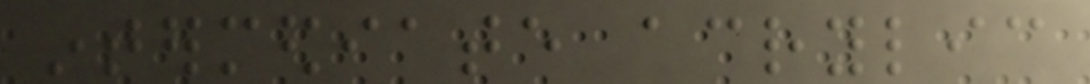intermediate acrylic
